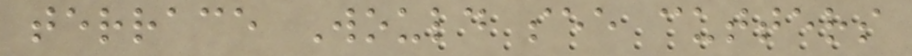terrace Would see cutters
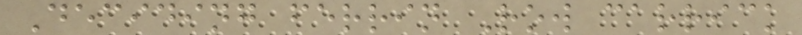Deciding ferrin Row carrick
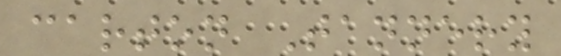carton Tannery
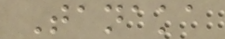Tanaka
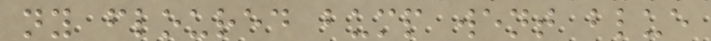ny floured bump went blue
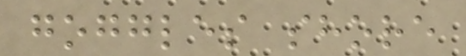goggles shore
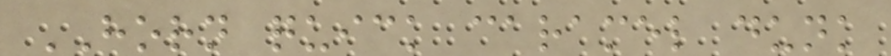HORN quick caramel dunk
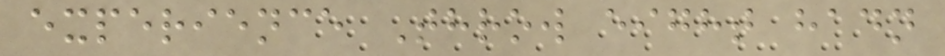experience Throw eight hadn
